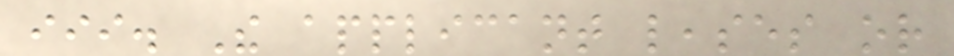iii. The applicant leases or
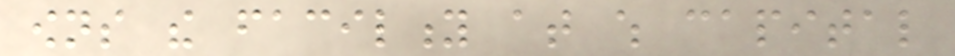owns the facility at which capital
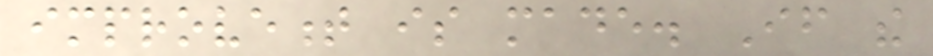improvement is made. If the
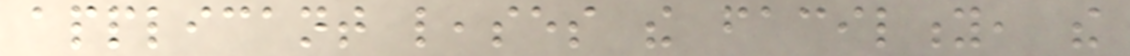applicant leases the facility, the
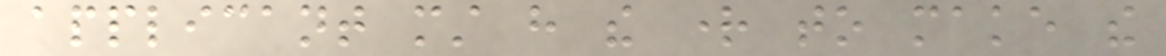applicant must have the right to make the
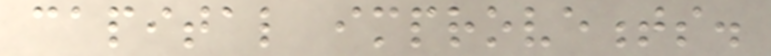capital improvements.
